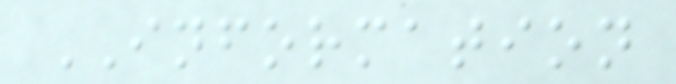INFORMATION
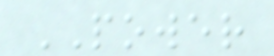POWER
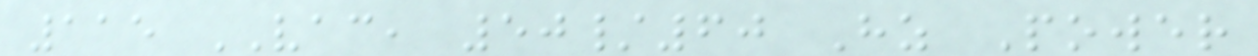115 VAC, 50/60 Hz Power
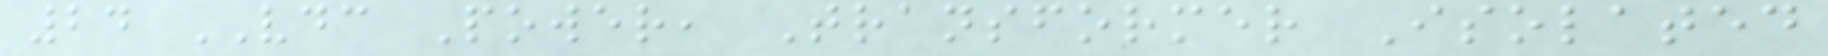24 VDC Power, Transformer Isolated
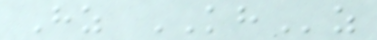Hz KHz
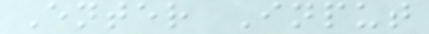Enter Input
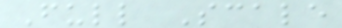Full Scale
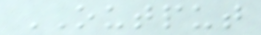OUTPUT
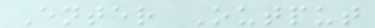Enter Output
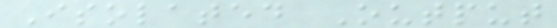Isolated Output
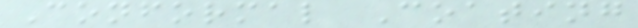Conformal Coating
